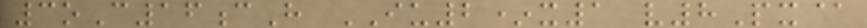3oC16cH IU2*x1 v8Px@
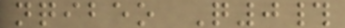nqibeo Q0#
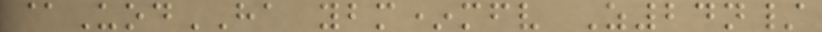@UodHA ybm*mfv Z24n/
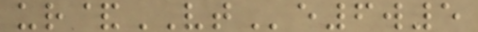ur&VTe6w5
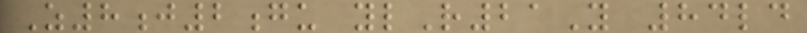Z8j2gu ylR21Y 84ld
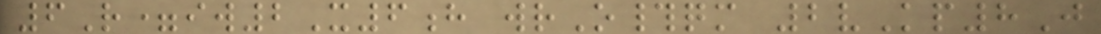6R=iw2X6h wrO#qm 2vKp8J
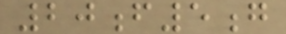20f5g
